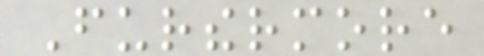Furthermore
